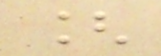[
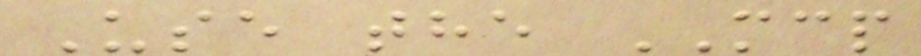Use the MCP
